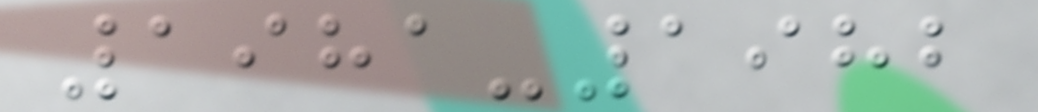1981-1982
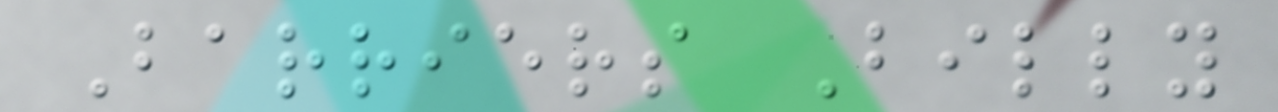Barriers Billy
